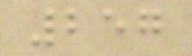257
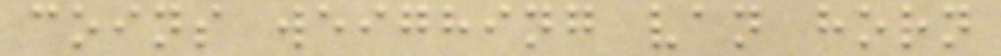coins weighing van horn
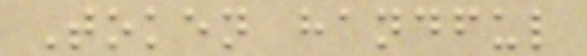Token handful
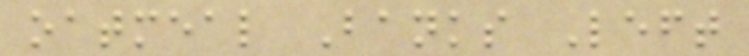oatmeal Banks Left
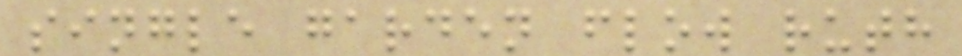single garden flow ruth
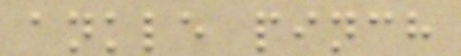ankle pinch
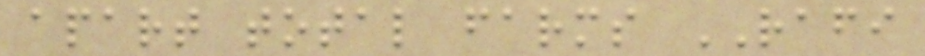apart total farms RAFI
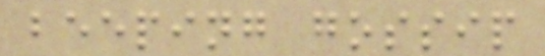beeping gossip
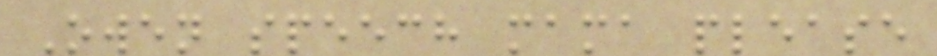Owen speech mama please
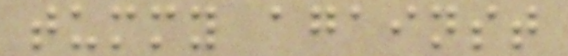tummy against
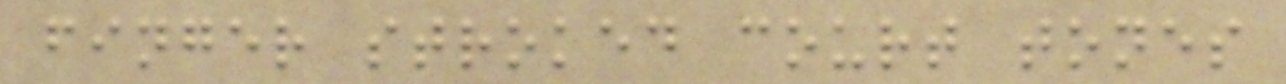finger stroked court tones
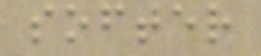softer
